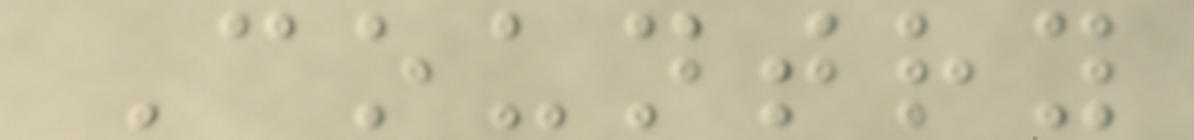Country
